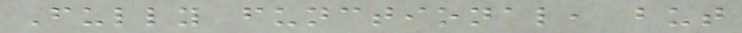Fully functional, but
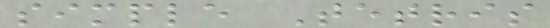simple Tetris
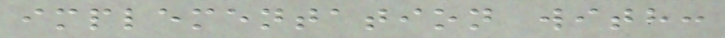implementation with:
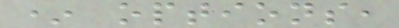* options,
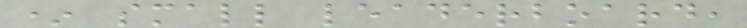* small leaderboard,
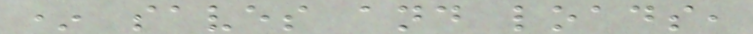* saves and loads,
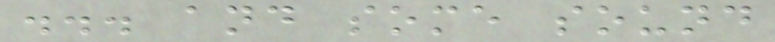... and some sound
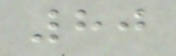80
